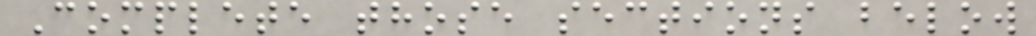Complete those sections below
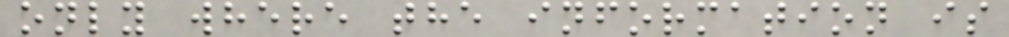only where the information is
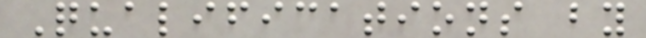Qualifications by
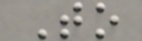To
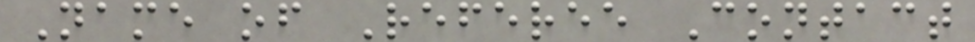Name of Referee Contact
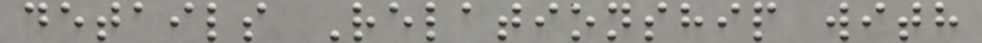details Relationship with
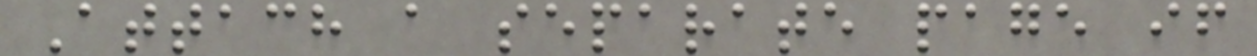Attach a separate page if
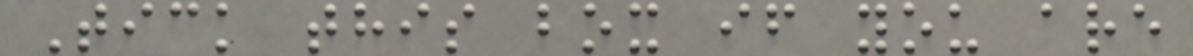Tick this box if you are
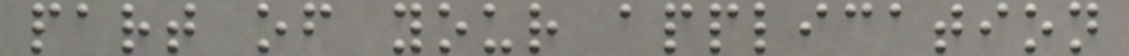part of your application
